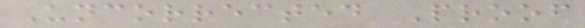Uncorrected Proof
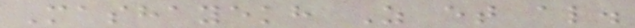Mashayekh Z et al.
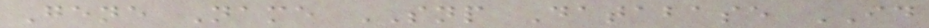Gene Name SNP Database ID
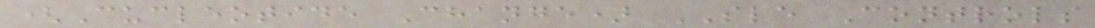(Cucleotide Change) SLE Controls
